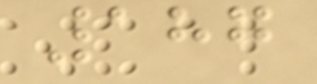187
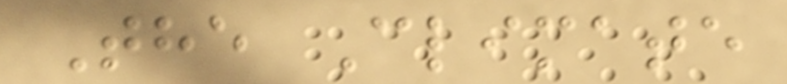The Climate
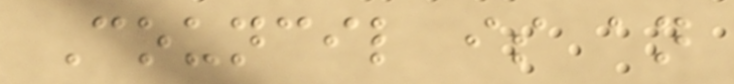Council is an
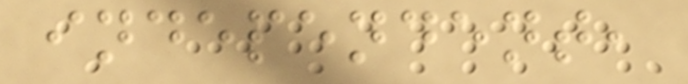independent,
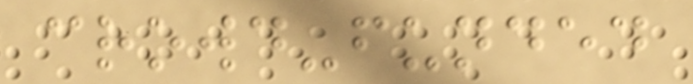crowd-funded
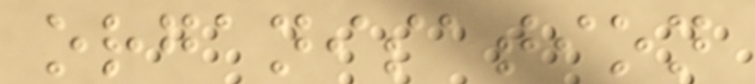organisation
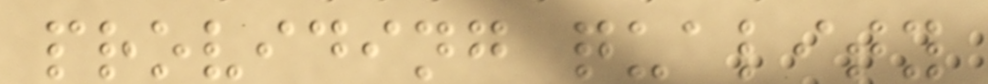providing quality
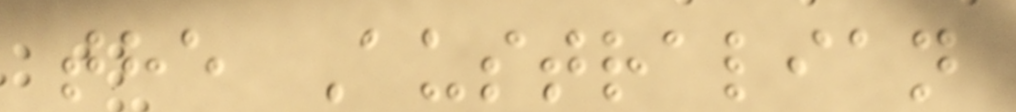the Australian
